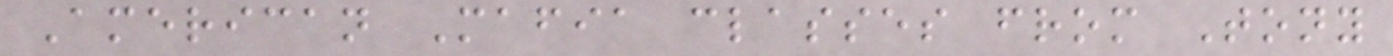American Mafia classes from Tony
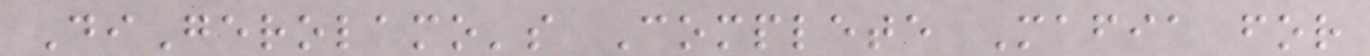DiGerolamo's Complete Mafia for
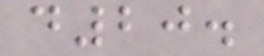d20.
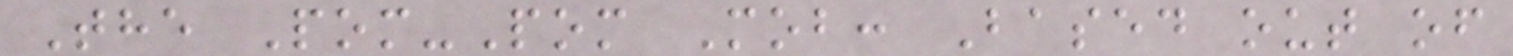The Pom-Pom Mob: Based out of
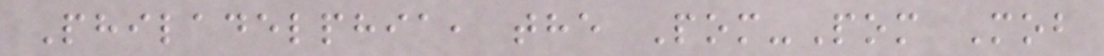Philadelphia, the Pom-Pom Mob
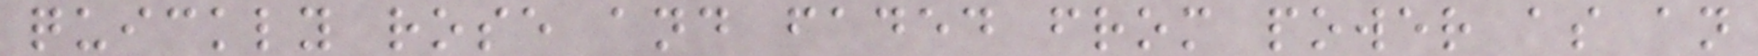quickly rose and faded from power as an
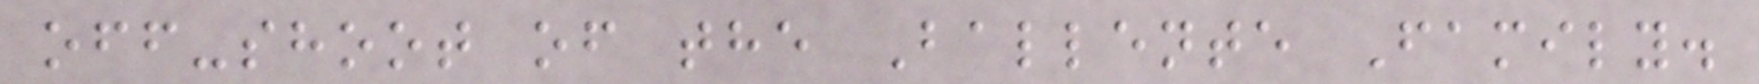off-shoot of the Ballente Family.
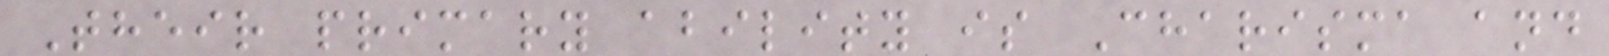Their primary ability is Charisma and
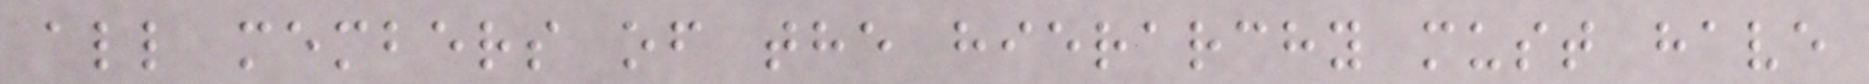all members of the hierarchy must have
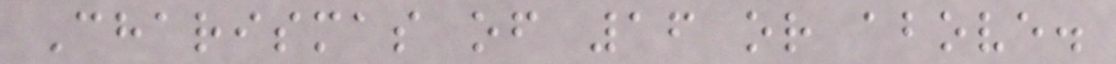Charismas of 16 or above.
